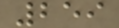259
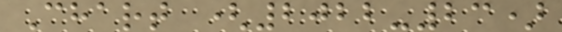Chart (2022-23)
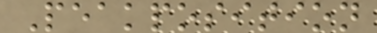Peakposition
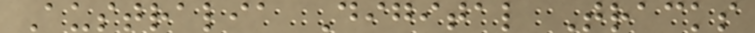Australia Digital Tracks
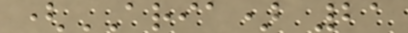(ARIA) 21
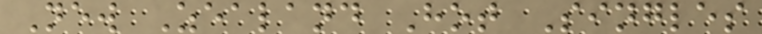New Zealand Hot Singles
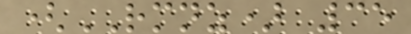(RMNZ) 35
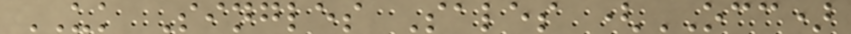UK Singles Sales (OCC)
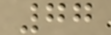77
